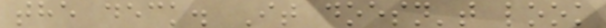the deck. It doesn't look
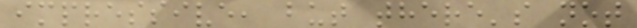impressive, but there's not
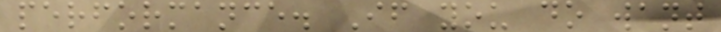performance. If you do want
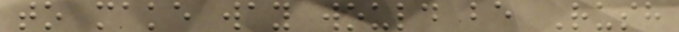to make way would be Rush
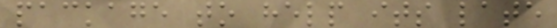package to help its late
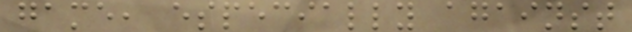game, especially against
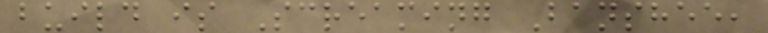build is Screaming Banshee,
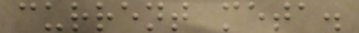current meta.
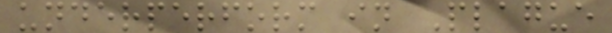underperform in Plague
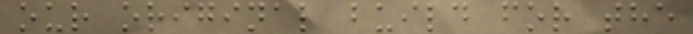our original build for the
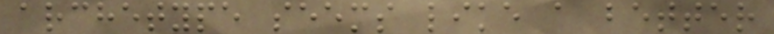archetype seems like a better
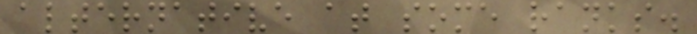alternative at some ranks.
